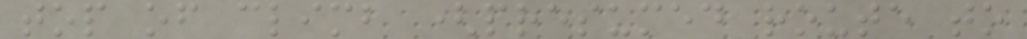top of climb (presumed route to
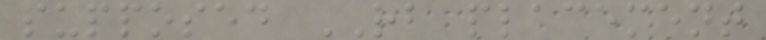supposed RB placement
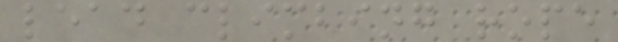lead climbing rope
